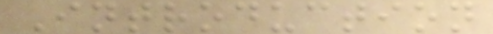Introduction
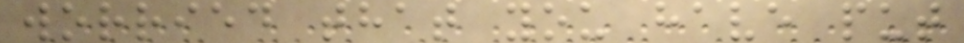worried that you have put
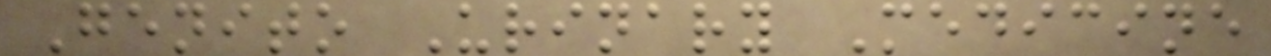Genito Urinary Medicine
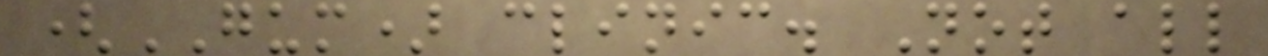(GUM) clinic. Not all
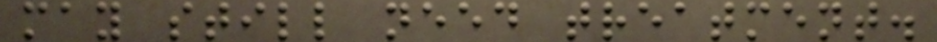may still need treatment.
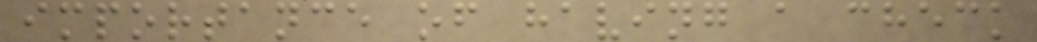importance of having a check
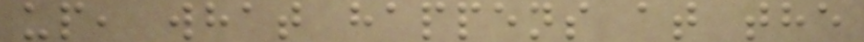up, what happens at the
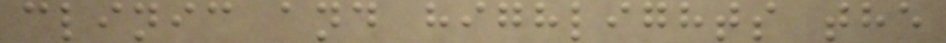clinic and highlights the
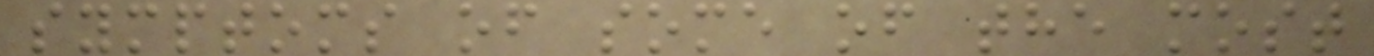symptoms of some of the most
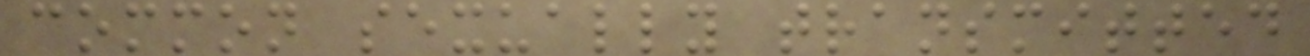common sexually transmitted
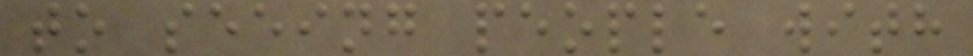to seeing people with
